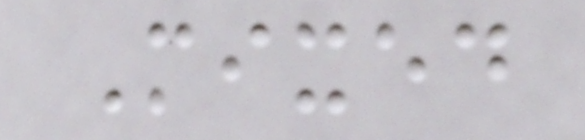Mixed
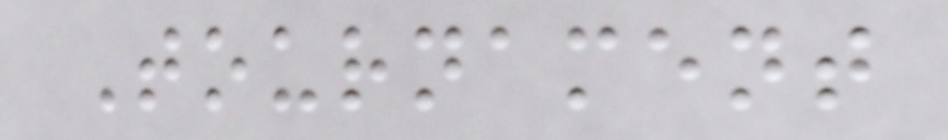Tournament
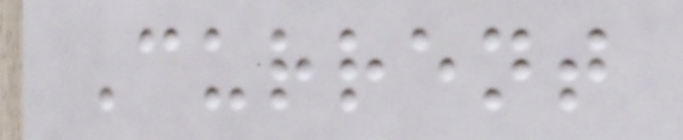Current
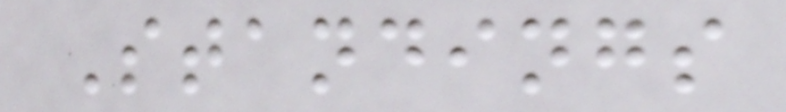Standings
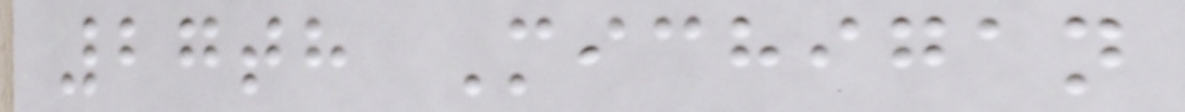27th Michigan
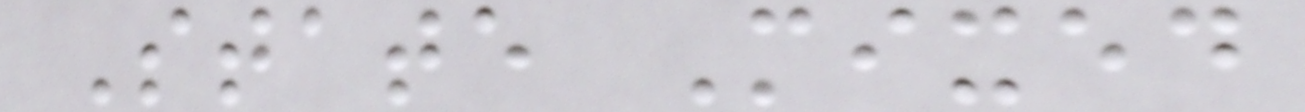State Mixed
